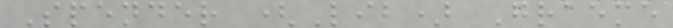Spender (Lib) Graeme
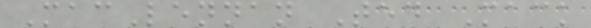MacLennan Ted Mack
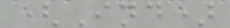(Ind)
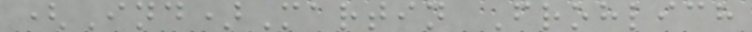(Ind)Martin Frohlich
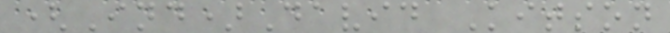(Ind)David Kitson
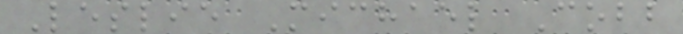Leslie Michael Cobb
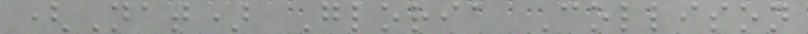(Nat) Gloria Collison
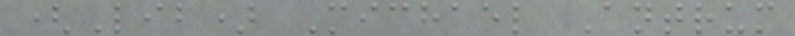(Lib) Michael Antrum
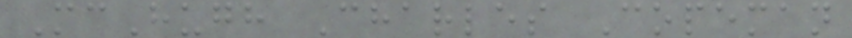McHugh Charles Copeman
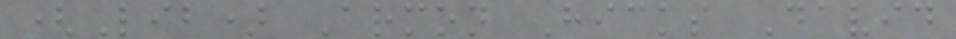(Lib) Armon Hicks David
